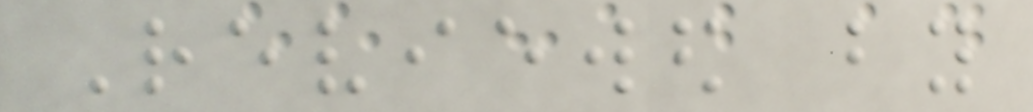Reviewed by
